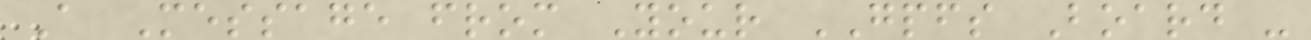A Message from Your GPFS Board -
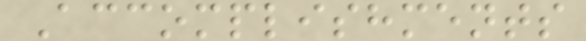Accomplishments
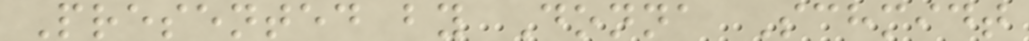Presented by Donna Schmidt
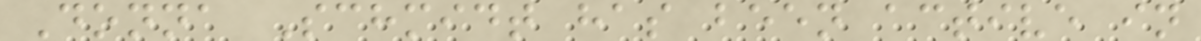Donna Schmidt has been active in
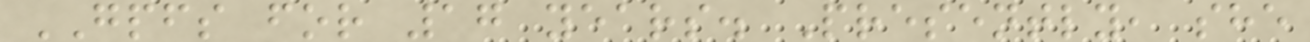GPFS for 17 years. Presently, she
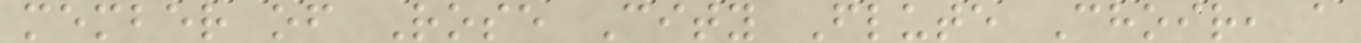member of Rose City Flute Choir, a
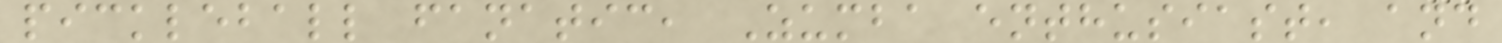pickleball fanatic, Zumba enthusiast, and
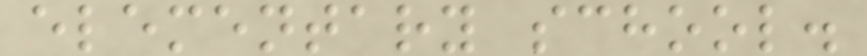elementary school.
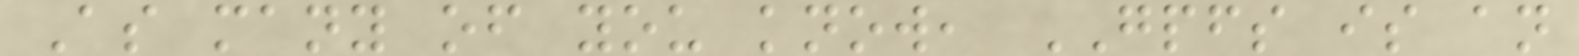As many of you know, GPFS is an
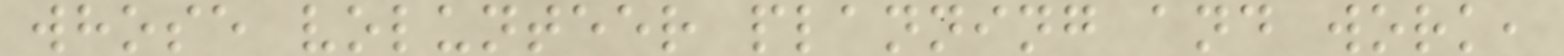whose volunteer planning and work,
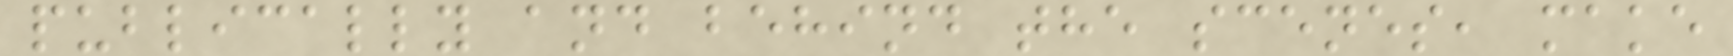publically and behind the scenes, make
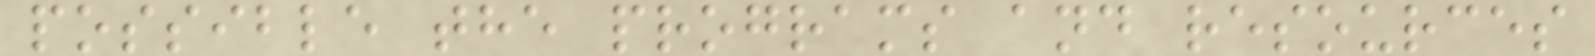possible the programs and resources
